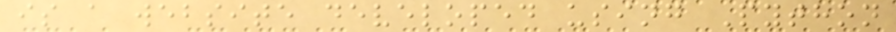is a website developed using Python
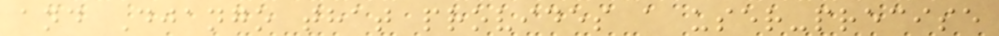and Django that provides a user-precise
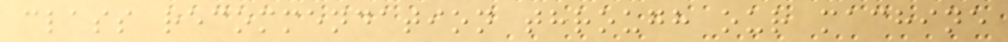class recommendation through our machine
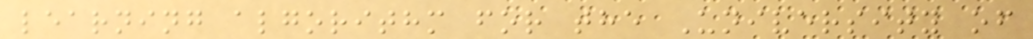learning algorithm for the University of
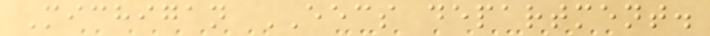Michigan EECS department.
